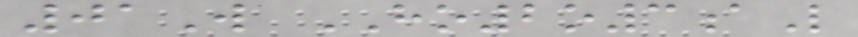01W HO2o3aL
